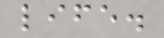life.
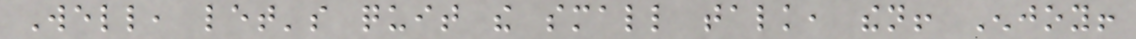Well, let's quit the small talk, then! Enjoy!
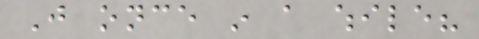Just once in a while?
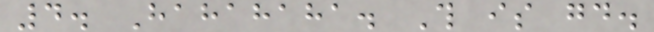4. Hahahaha. This is good.
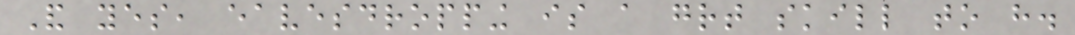And yes, eavesdropping is a great skill to have.
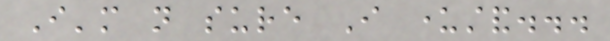I'm not sure I understand...
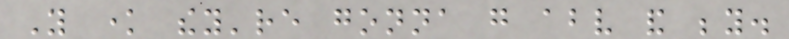You know they're gonna go above and beyond.
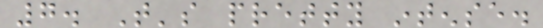7. That's pretty intense.
